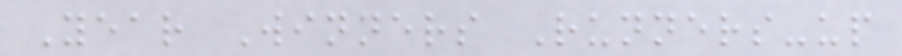Year Winners Runners-up
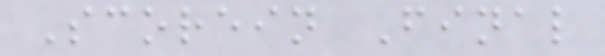Scorein Final
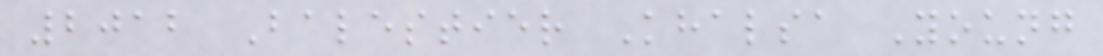2012 Balestier Khalsa Young
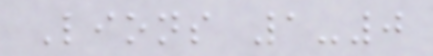Lions 1-0
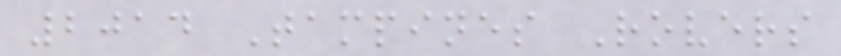2014 Tampines Rovers
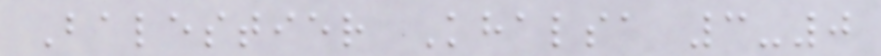Balestier Khalsa 3-0
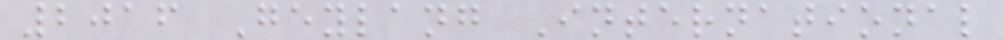2016 Geylang International
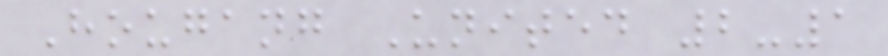Hougang United 2-1
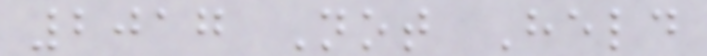2017 Not Held
